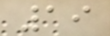19
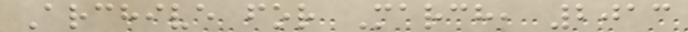Archive for March, 2013
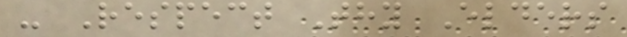- Respect Thy Elders
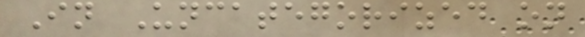In Uncategorized on
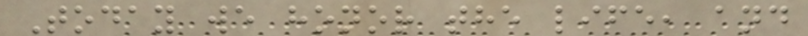Today we honor the life, and
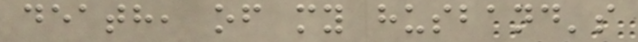death, of my husband's
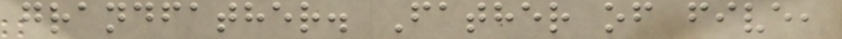grandfather. Father of five,
